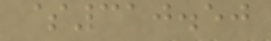$310.50
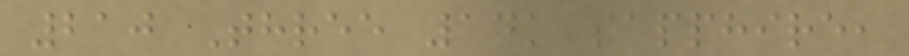210 Three 14k sapphire,
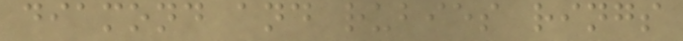diamond and rubies rings
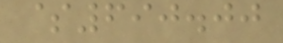$690.00
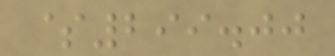$299.00
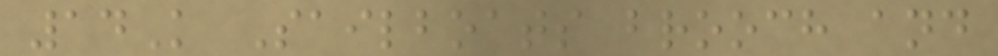14K Sailboats brooch and
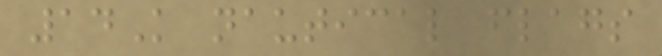14K nautical flags
